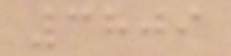3809
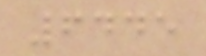6445
